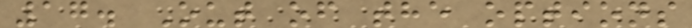17. Out of the options
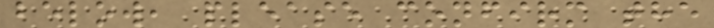below, please confirm the
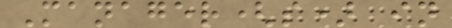Manager(s) in
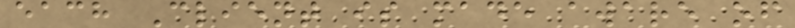each Client is made aware of
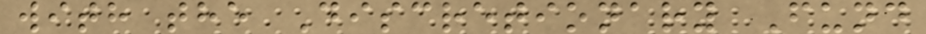with the Discretionary Fund
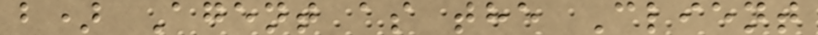b) Agent as the Client
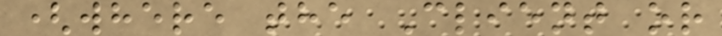(where the Client or
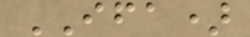IFA)
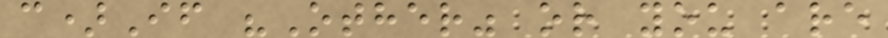c)If "Other" or you are
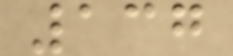137
